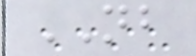NB
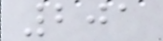201
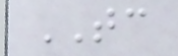TC
